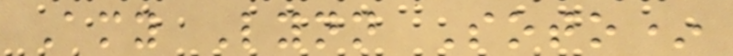Amy Lynn Soto*
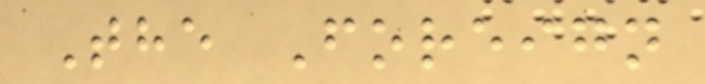The Foreign
